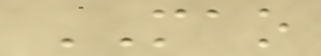MAO
